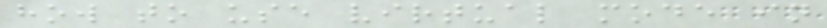how to use virtual mode in
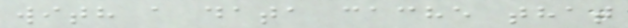with a data cache that
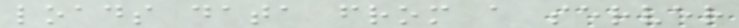loads data from a server
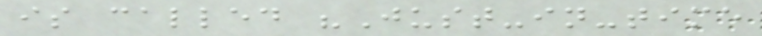is called "Just-in-time
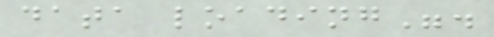data loading".
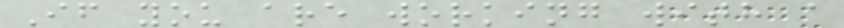If you are working with a
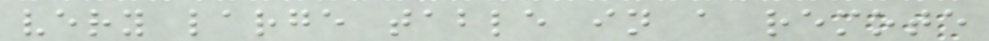very large table in a remote
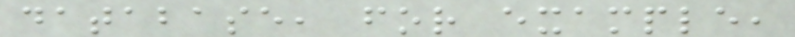database, for example,
